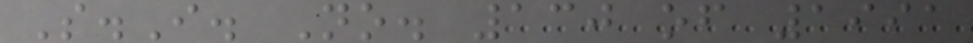S.I. No. 130 of 1991
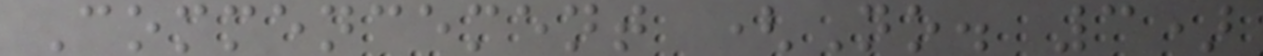Commencement (No. 3)
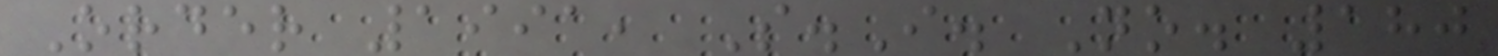Order 1991, S.I. No. 180
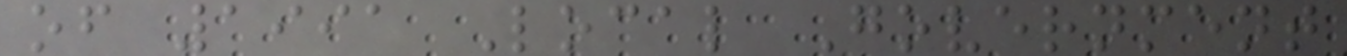of 1991 Local Government
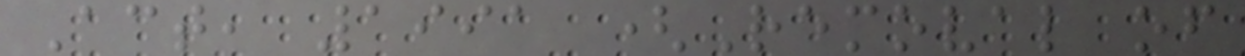Act, 1991 (Removal of
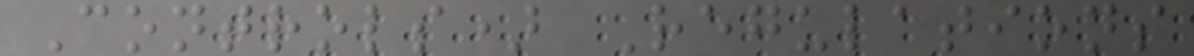Controls) Regulations
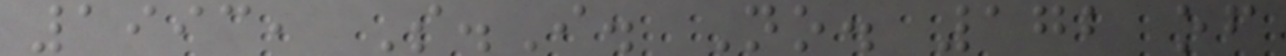1993, S.I. No. 172 of
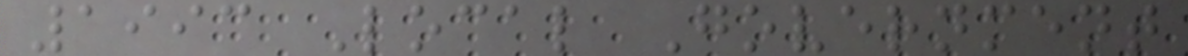1993 Local Government
